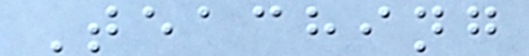Teaching
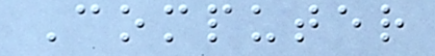Computer
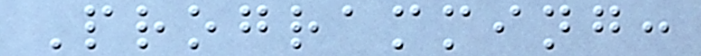Programming:
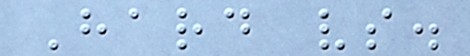Hard vs.
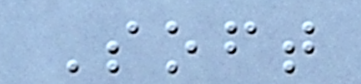Soft
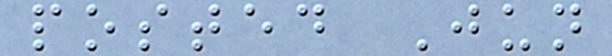posted Jun
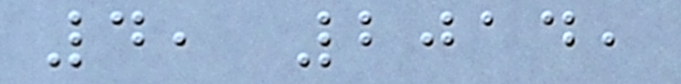4, 2014,
